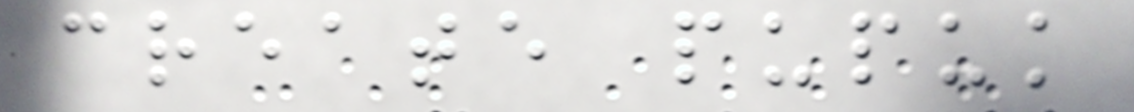create pupuk
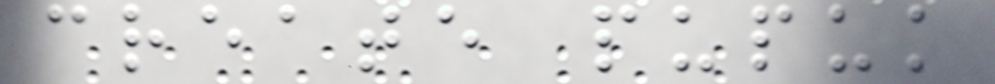create pupuk
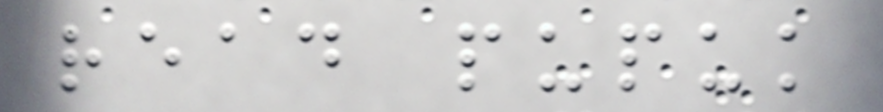read pupuk
